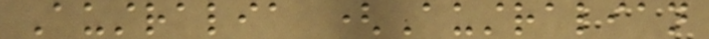Australia (Australian
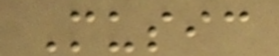Music
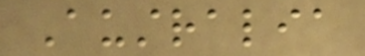Australia
